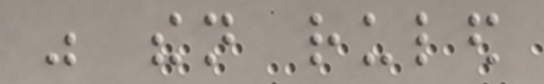was then ruled
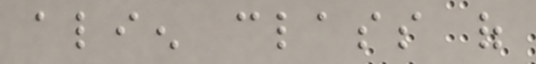alien class of
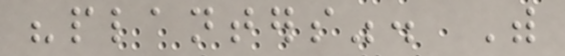"planters". With
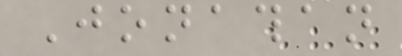Jonathan
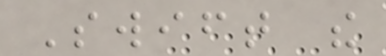Swift the
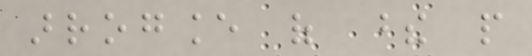arrogance of these people
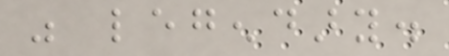was legendary.
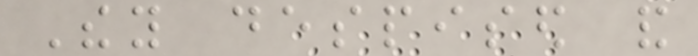They despised and
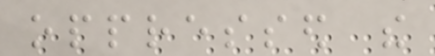oppressed the
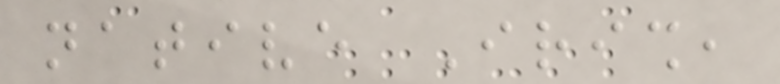native Irish,
